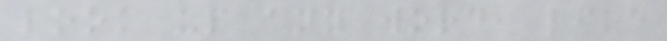look up any word, like
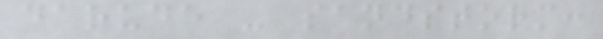darude - sandstorm:
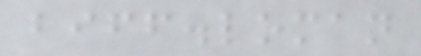biff.loman
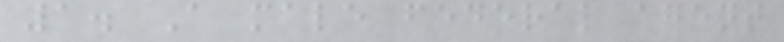1. A male federal agent
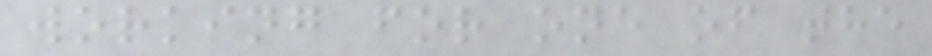working for one of the
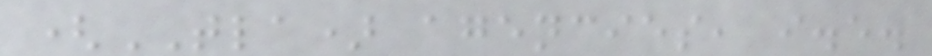(TLA) agencies, i.e.
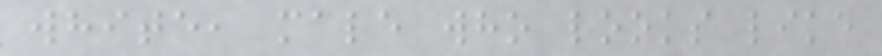white, male who looks like
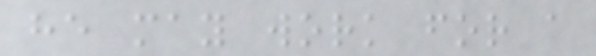he may work for a
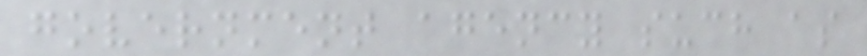government agency such as
